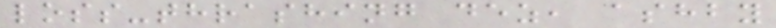loss-thrashing dez, ashby
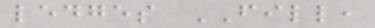ledges FILL,
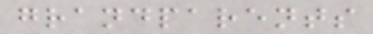grandparents
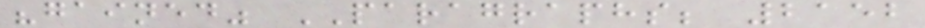"gained" PARAGRAPHS; 2152
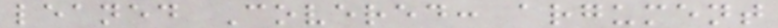leaned Covered: argument
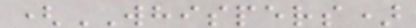(WHISPERS)
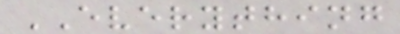EVERYTHING
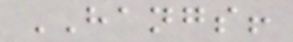HANGS!
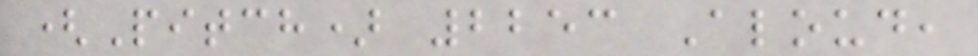(Pitch) 2253 Aloud,
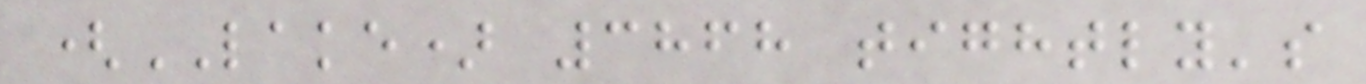(LAKE) 3868 tightly's
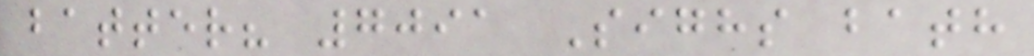batter? 7091 Sighs bath
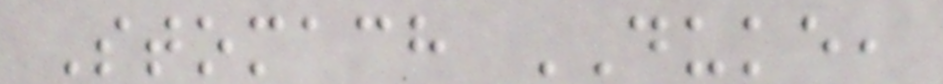Stomach DUKE,
